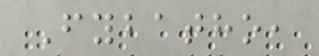Fybatho,
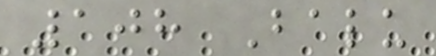108 Balu
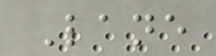Lane
